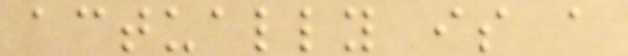actually is a
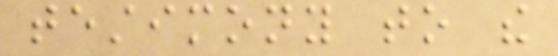testimony to the
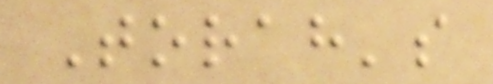Torah's
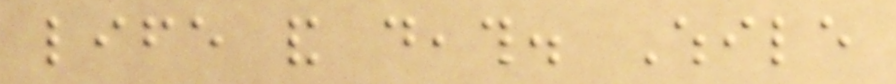life and death. While
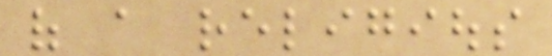of a religious
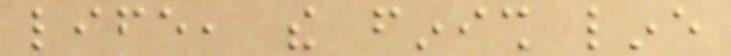life, the finish line
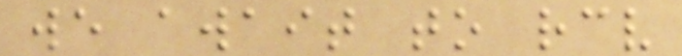we await to receive
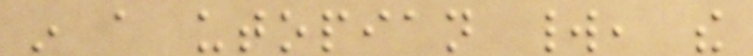in a utopian world, the
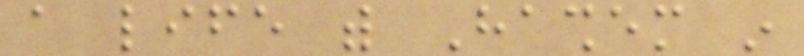a life with Hashem in
